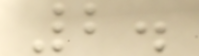2.
